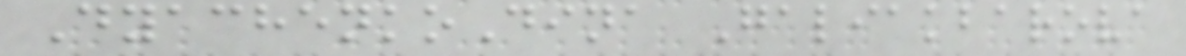DyachenkoDina Galiakbarova
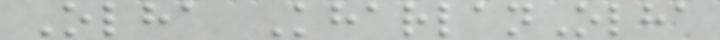Olha KharlanOlha
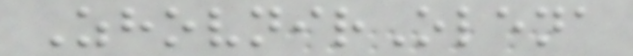ZhovnirOlena
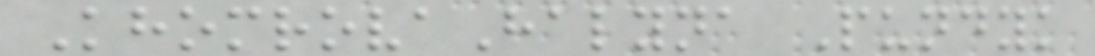KhomrovaHalyna Pundyk
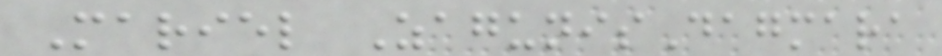Mariel ZagunisDagmara
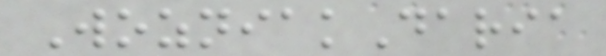WozniakDaria
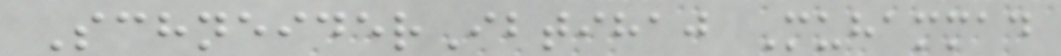SchneiderIbtihaj Muhammad
